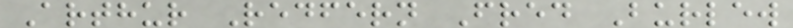Arthur Redfern Fred Burlew
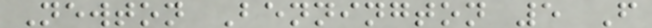Newton Bennington 5 F
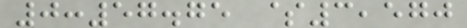0:57.75 $3,570
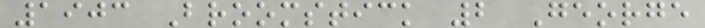1903 Broomstick 2 George
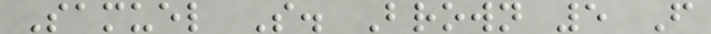Samuel S. Brown 5 F
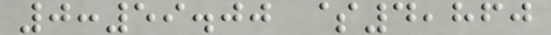0:59.00 $4,860
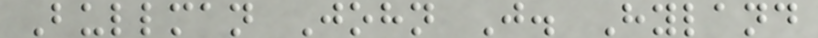Bullman John J. Hyland
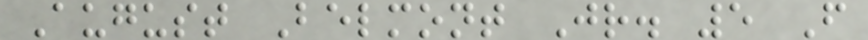August Belmont Jr. 5 F
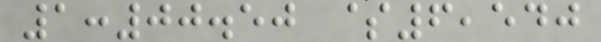1:00.50 $6,540
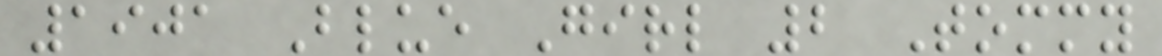1901 Blue Girl 2 Tommy
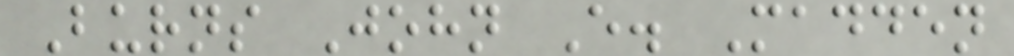Burns John E. Madden
